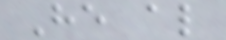He also
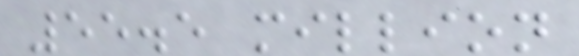55.5 million
